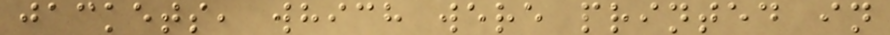jackets, which were printed in
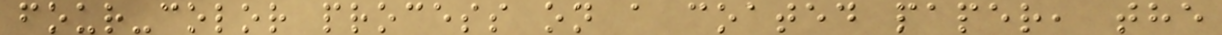four-color process on a coated paper, the
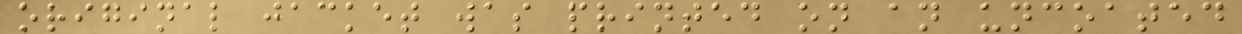original jacket was printed on an uncoated
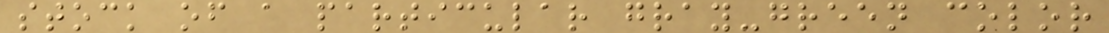stock of a particular gray-green color
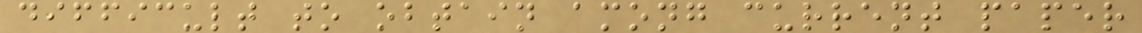difficult to obtain among current paper
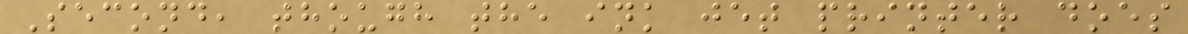Second, though the ink jet printer does
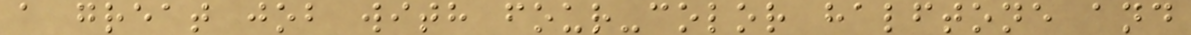a great job with four-color halftone and
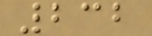232
